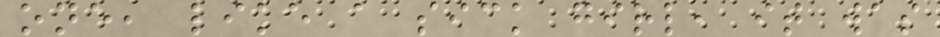one, like a sick girl, it was
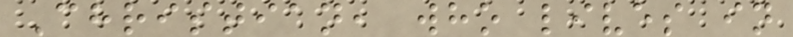Christian, who lives in
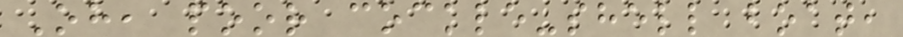Oh, poor cockle-shell boat,
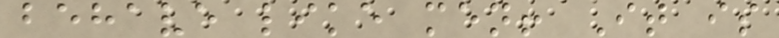behave like men! It is
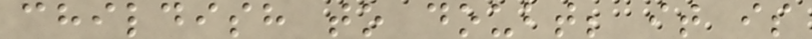childish to doubt; it is
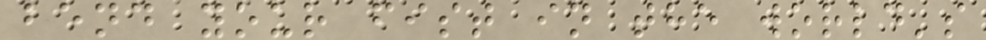bend your fist in the world's
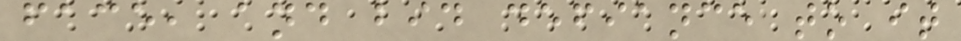face, and bid defiance to it
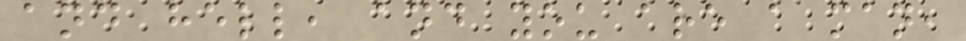and hell, and you are a man,
